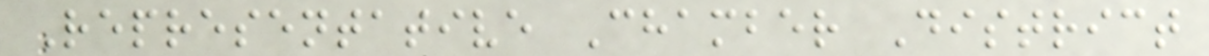Representative Chamber District
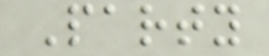Party
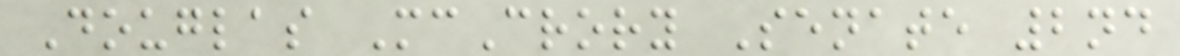Douglas McCrory Senate 2nd
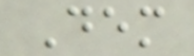Dem
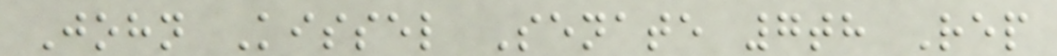John Kissel Senate 7th Rep
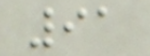91
